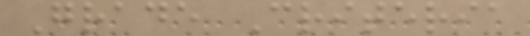Grade Criteria
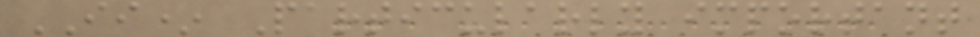II* Particularly important
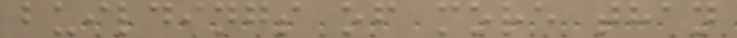buildings of more than
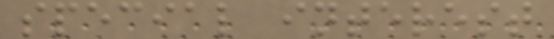special interest
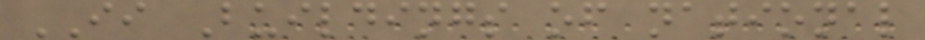II Buildings of national
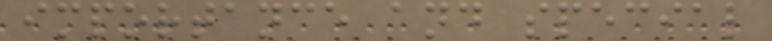importance and special
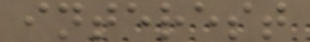interest
